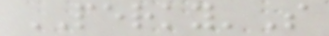PERKY'S
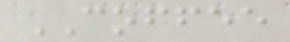COFFEE
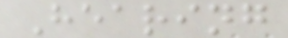Hearing
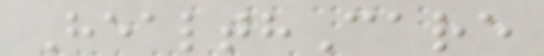HealthCare
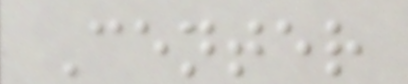Center
